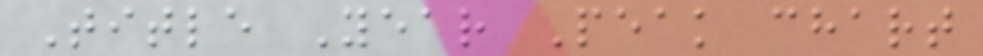Title Year Peak chart
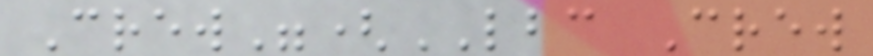Crew"(LBC Crew
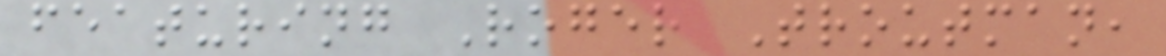featuring Roger Troutman,
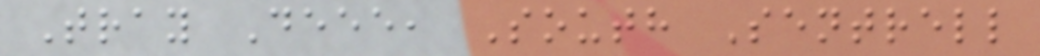Tray Deee, South Sentrell
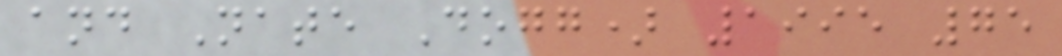and Nate Dogg) 1995 75
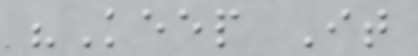"Keep It
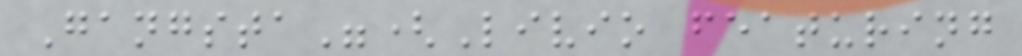Gangsta"(Livio featuring
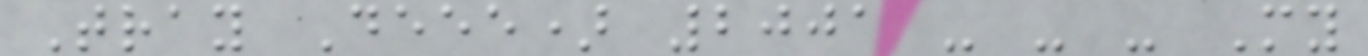Tray Deee) 2001 - - - My
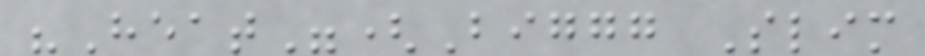"Heat"(Biggg Slim
